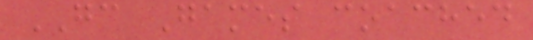GC Games coached
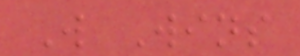W Wins
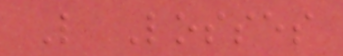L Losses
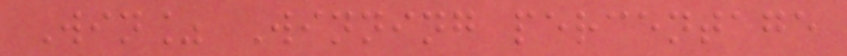Win% Winning percentage
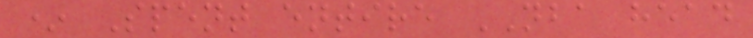* Spent entire NBA head
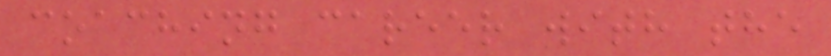coaching career with the
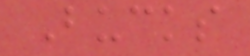Bucks
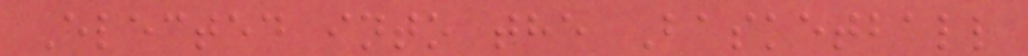Elected into the Basketball
